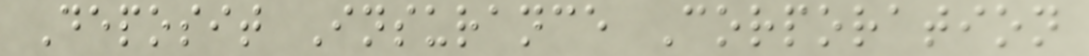Deposit Insurance Corporation
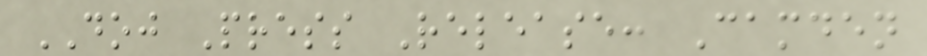DOJ Press Release: Camden
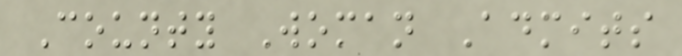County Woman Admits
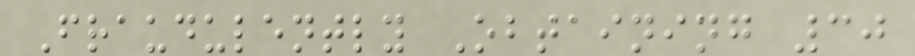Fraudulently Obtaining 30
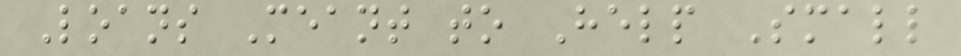Loans Meant to Help Small
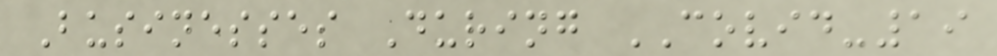Businesses During COVID-19
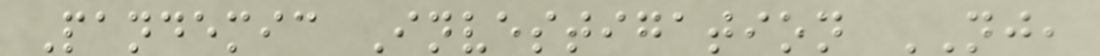Pandemic Investigation NJ,
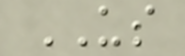US
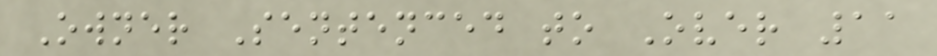Owner Sentenced to Over 11
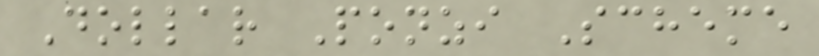Dollar Ponzi Scheme
